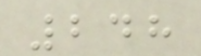248
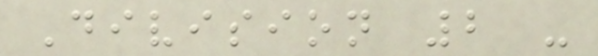Division 2 -
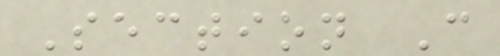Section C
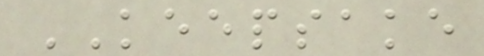KEEPSAKE
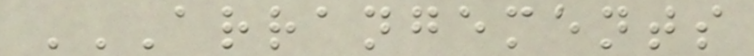ARRANGEMENTS
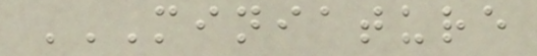MINIATURE
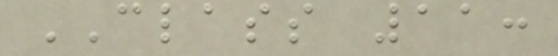CLASS 11:
